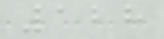128
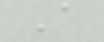A
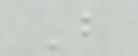B
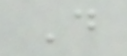D
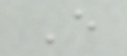E
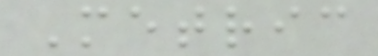Metric
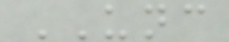UNC
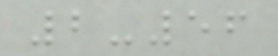2-56
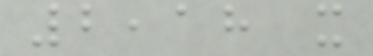2,18 x
